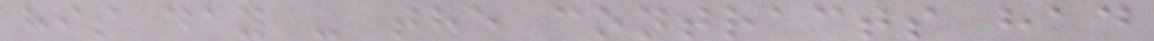his day - the contracts had
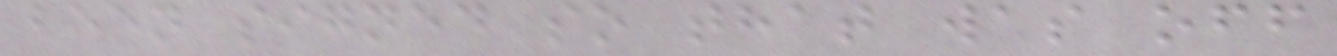been signed so that was off
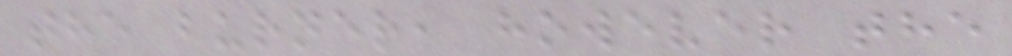the burner, however the
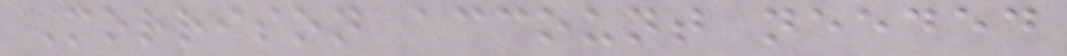Morrison account needed
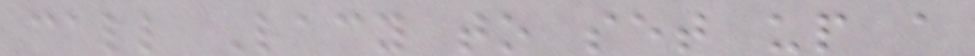call Lacy to set up a
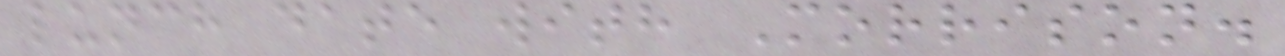lunch date with Morrison.
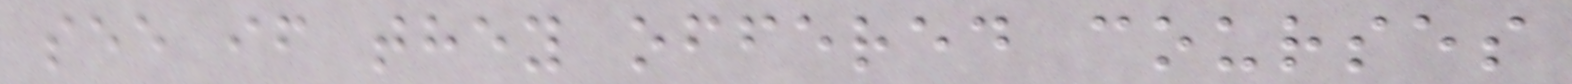see if they offered courses
